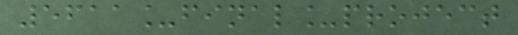5611_final_project
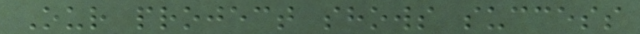Our project shows success
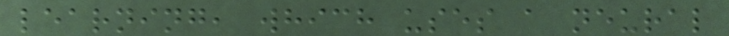learning, which uses a neural
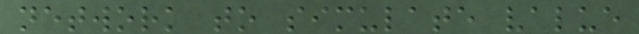network to simulate value
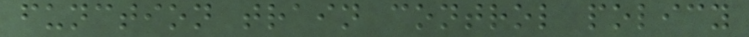function train control policy
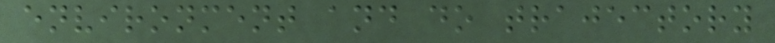environment and do trajectory
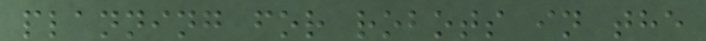planning for robots in the
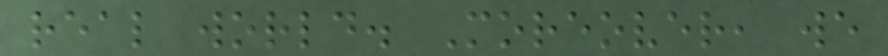real world. Moreover, we
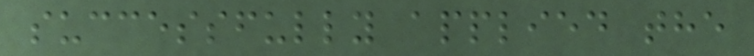successfully applied the
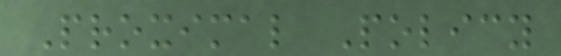Proximal Policy
